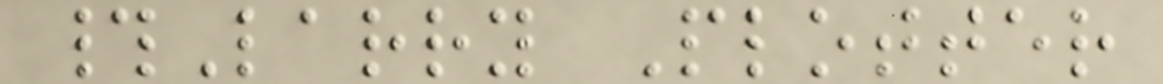#Larry Plotter
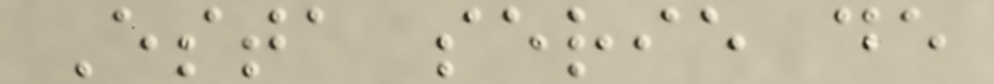Esta serie de
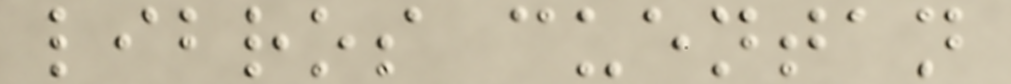libros cuentan
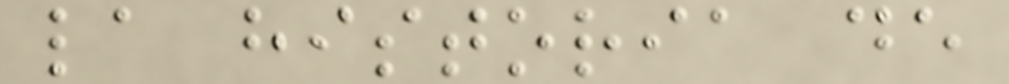la historia de
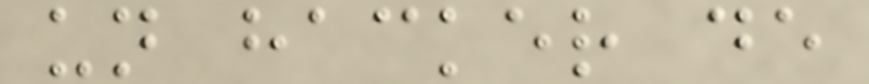un hacker de
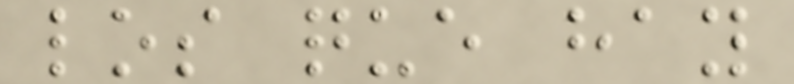los que hay
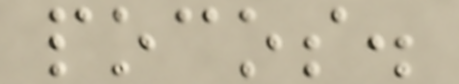pocos.
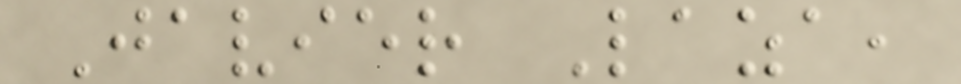Javier Laza,
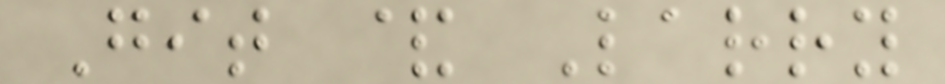Git & Larry
